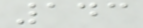143
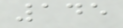145
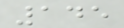145
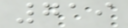719
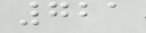721
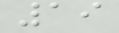19
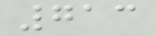713
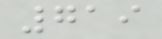719
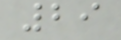29
